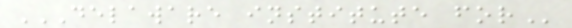DELAWARE INSTITUTE FOR
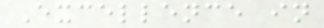Excellence in
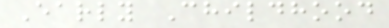Early Childhood
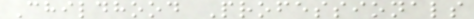Childhood Professionals
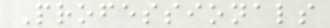Professionals
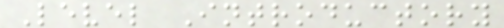Level Introductory
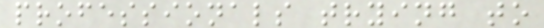professionals trying to
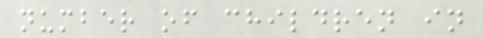number of children in
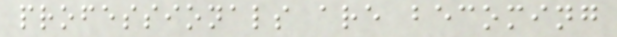professionals are becoming
